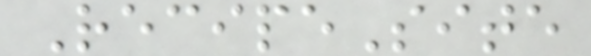RecipeSite
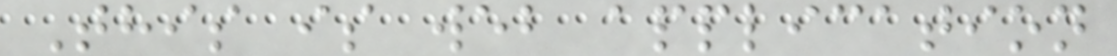This is web application
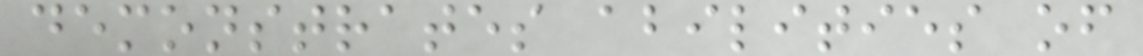demonstrates abilities of
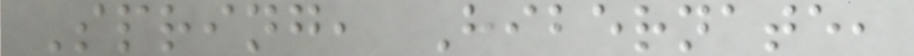Spring, Hibernate,
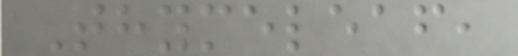Thymeleaf,
